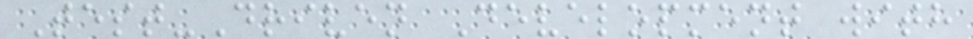Test-Driven Development with
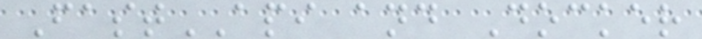FastAPI and Docker
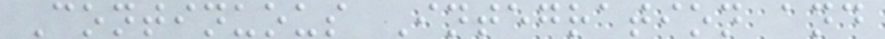Continuous Integration and
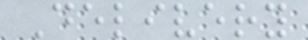Delivery
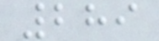289
